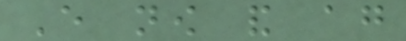Every now and again
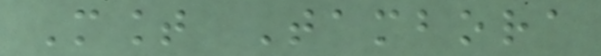Mount Tambora
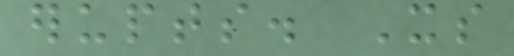erupts. Its
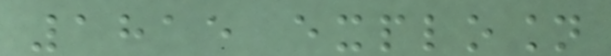1815 explosion
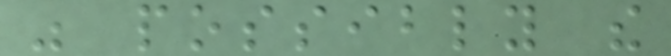was possibly the
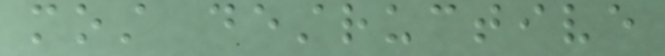most destructive
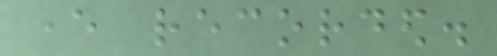ever recorded.
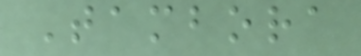Tambora
